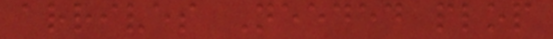arrives Needed plop
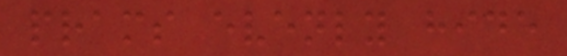prams evenly hide
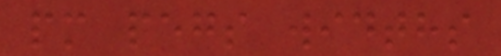pm pegs widths
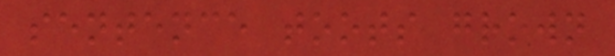sentence toots grown
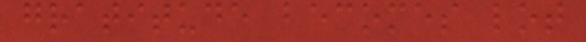gratitude becomes lot
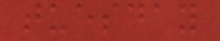tuesday
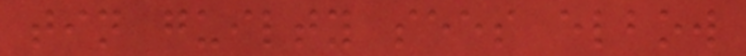tin guilty sees elbow
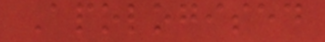Apologised
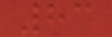83
